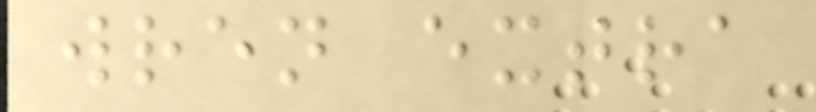wren extra
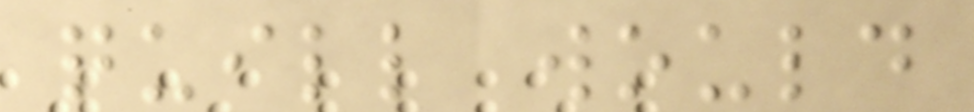quill would
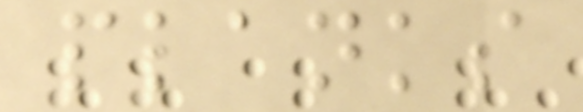planks
